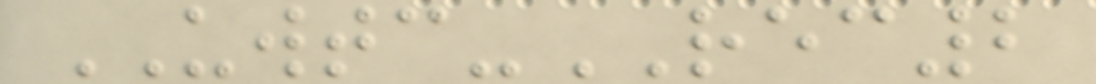UWTC-REC2
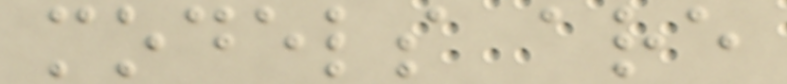models are
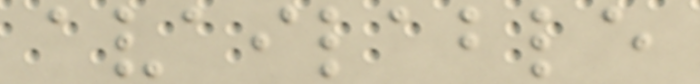available
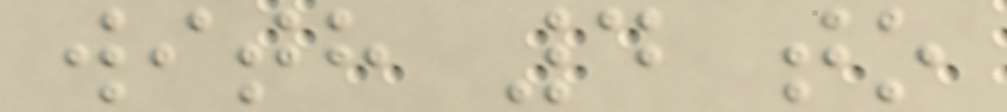with 4 to
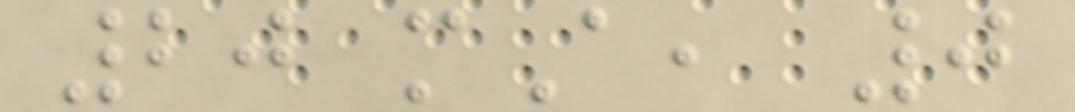20 mA, 0
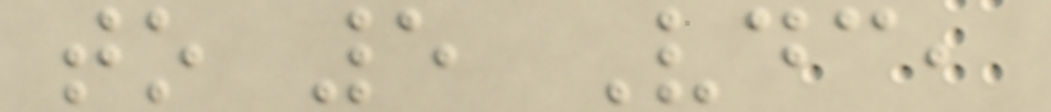to 5 Vdc,
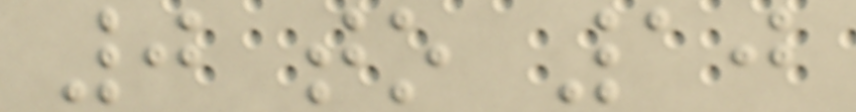0 to 10
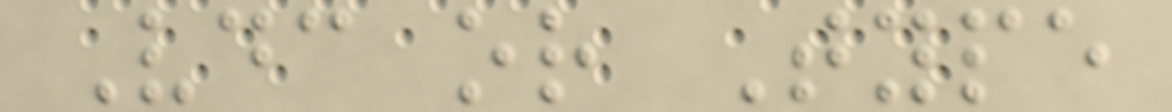Vdc or Type
